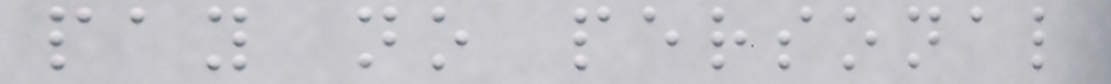pay no personal
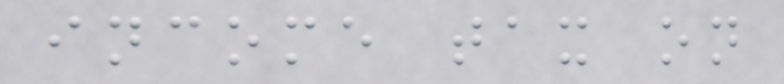income tax on
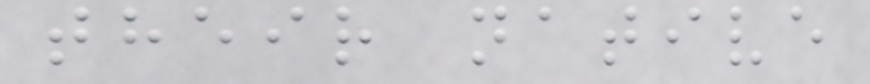their native
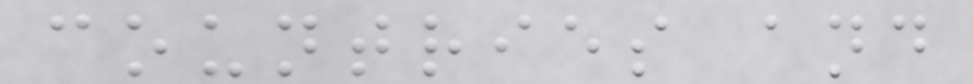countries and
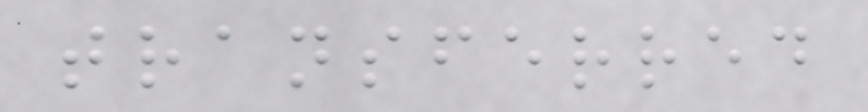transferred
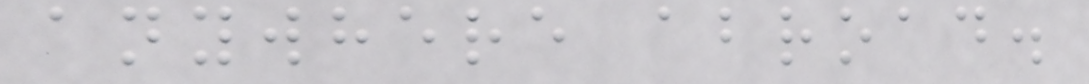anywhere abroad.
